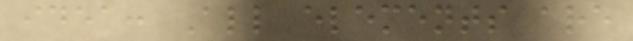idea: All elements are
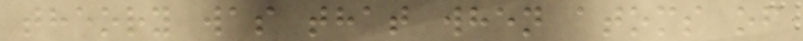theory was that when atoms of
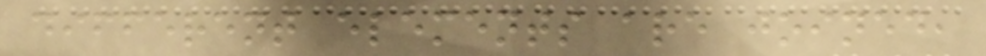different elements are joined,
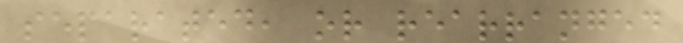separated, or rearranged
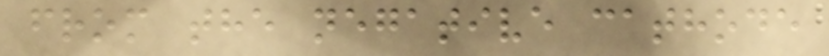from the negative cathode
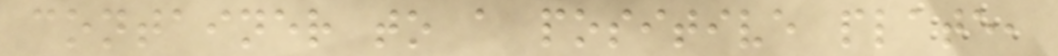container to a positive plate,
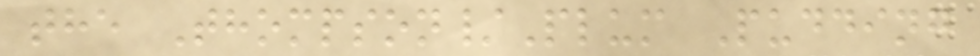the Thompson/Plum Pudding
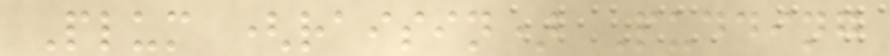Plum (raisin) Pudding
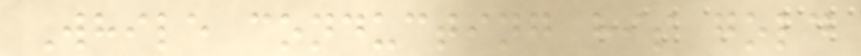While conducting his gold
